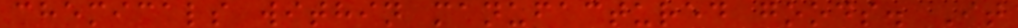chemicals within manufactured goods. It
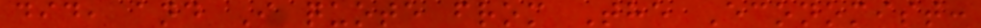did, and I quote from The Economist:
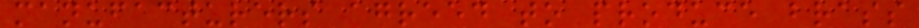manufacturers agreed to produce brass
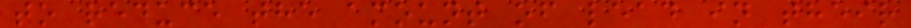to reduce the amount of lead in their
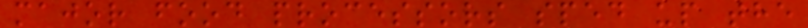major food processors sped up the
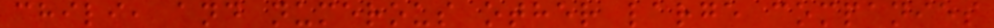chili, and numerous other large companies
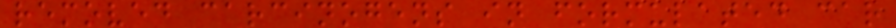removed carcinogens in formulated car
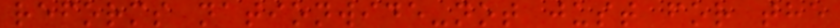reforms nationwide-not just for the
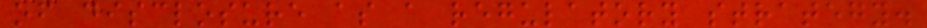of disclosure as a regulatory strategy.
